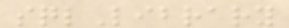sqlLibrary
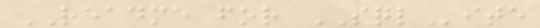README for SQLite
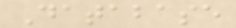Database
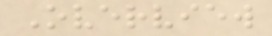Overview
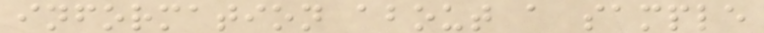information about a sample
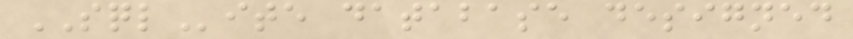SQLite database designed
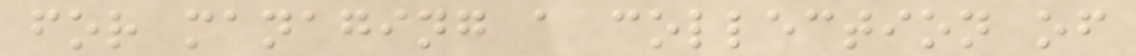for managing a collection of
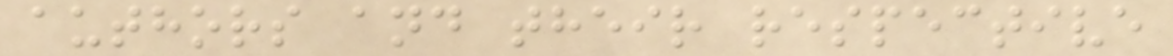authors and their respective
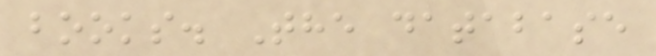books. The database
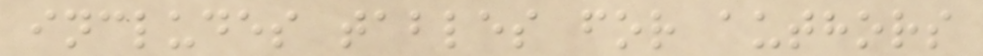includes tables for authors
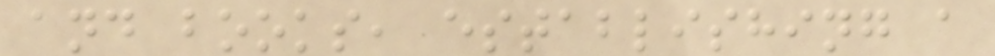and books, establishing a
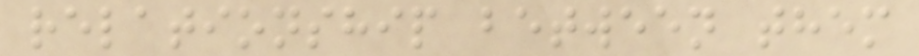relationship between them
